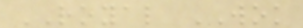ROYAL WOK
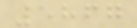5867
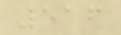516
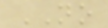NO
